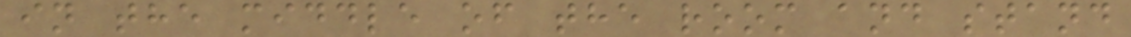in the middle of the room and stand
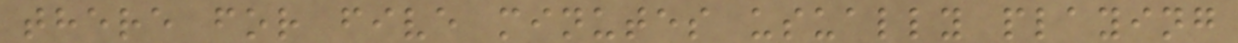there for five minutes usually playing
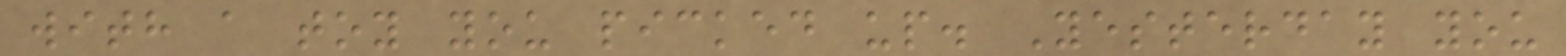with a toy you picked up. Yesterday you
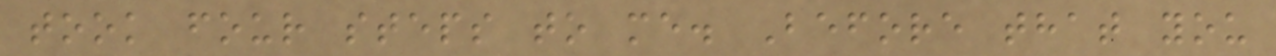took four steps to me. Before that you
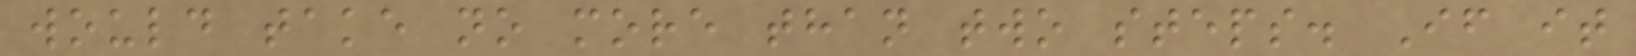would take no more than two steps. If it
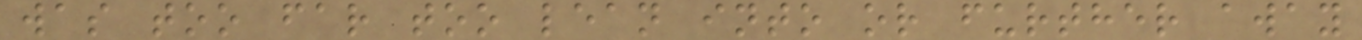was too far too lean into or further away
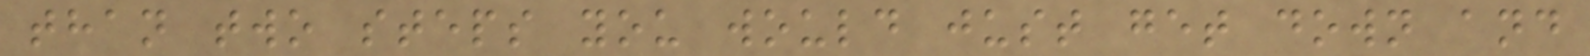than two steps you would just get down and
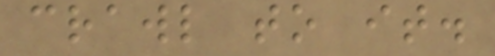crawl to it.
